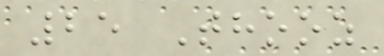25 Thooz
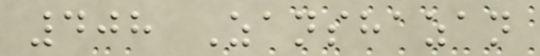408 Zanshazan
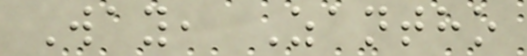Way, Zantho
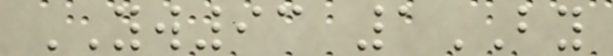YW93 1BY
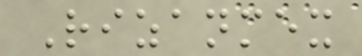Rizanmex
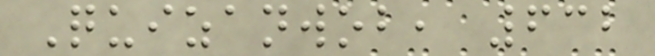Quizanwob, 632
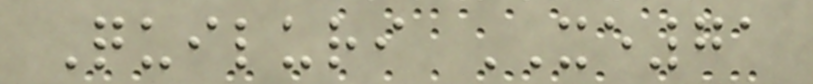Quiluri XE71
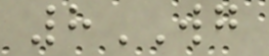8WG
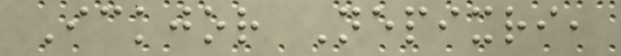Ickjor Nepixri,
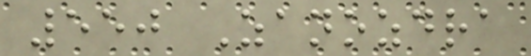550 Zanozdra
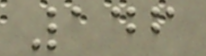146
